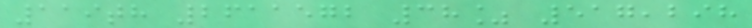119th 2611572 38% 517,298
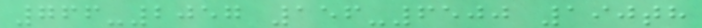766-2057 156-6500 190th
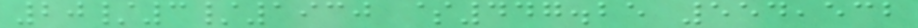20/3/1930 $447.25 554,532
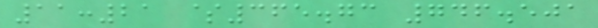11:21 $365.73 746.501
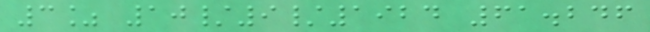3% 10/9/1924 61.246
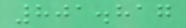801.817
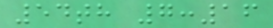54th 7:16
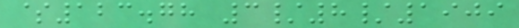$123.78 3/8/1909
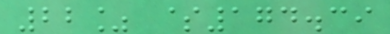22% $174.39
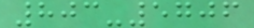803-5706
